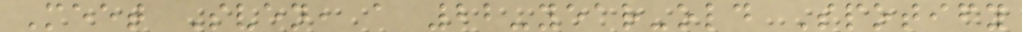Meet Sven, a 22-year-old Spotify
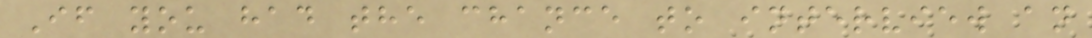If you had the chance to interview an
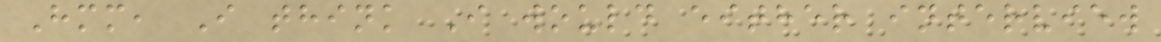Hmm, I think I would either interview
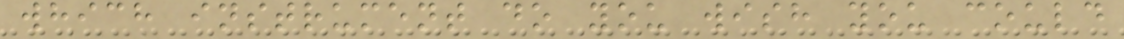which instrument do you wish you could
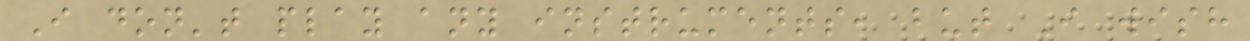I don't play any instruments, but I wish
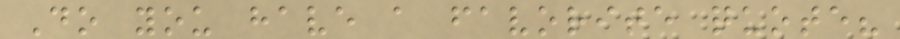Do you have a favorite quote?
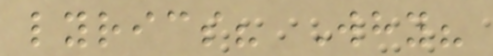lyrics? Why?
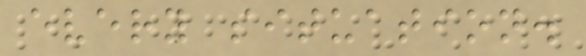every situation.
